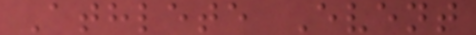Athlete Event
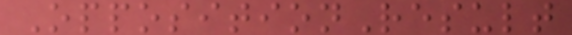OppositionResult
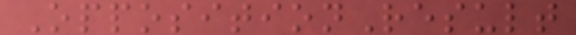OppositionResult
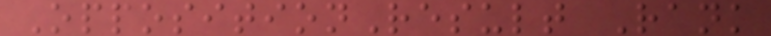OppositionResult Rank
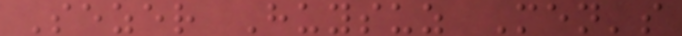Sezer Huysuz Men's
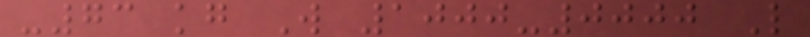-73 kg W 1000-0000 L
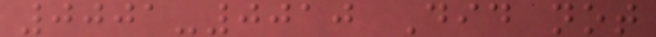0001-0010 Did not
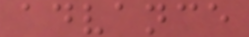advance
